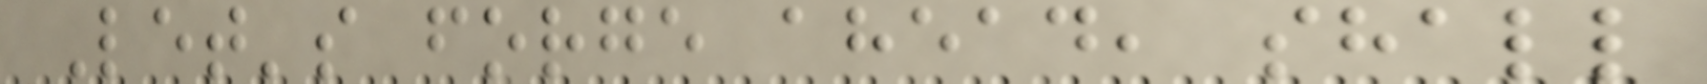Let's forge ahead, shall
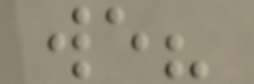we?
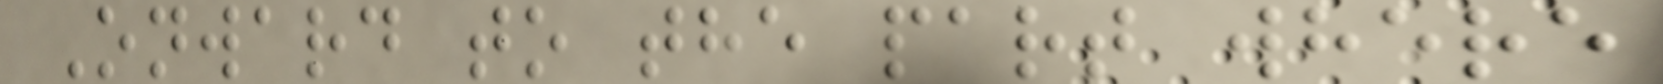Onward to the part where
